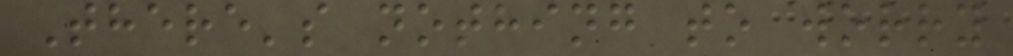There's nothing to worry
